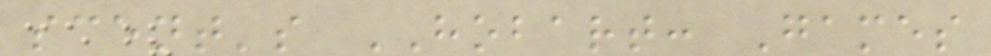scent's HOBART: Games
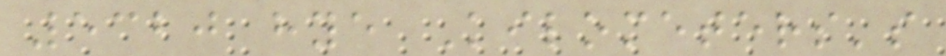5320 hye Kilometers's
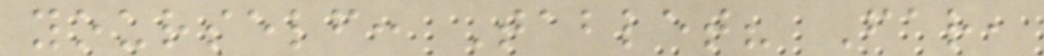yourself: Tablet? Far,
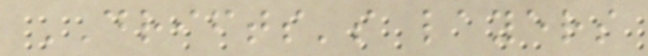DRIFTS's layers
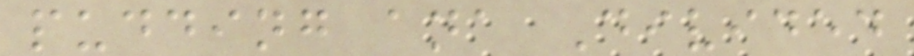pudding ana Divided
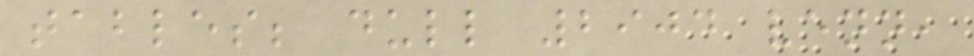tables; dull 2904 venn,
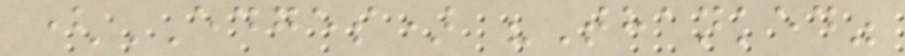(EDGES) "Thanked"
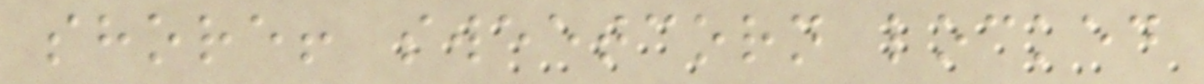shore! sweetcorn locked
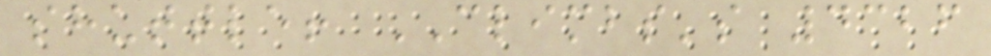shuttle! CLIMBS's 4326
